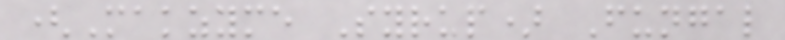(Makzyme Syrup) Fungal
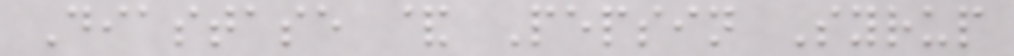Diastase & Pepsin Syrup
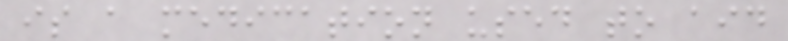is a medication used to aid
